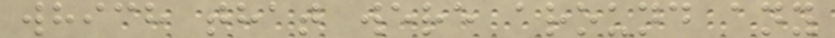which that were around any
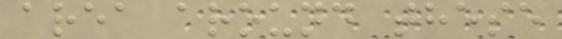area around these
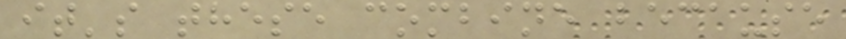it's these combine because
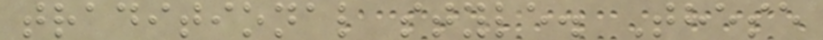traditional style. These
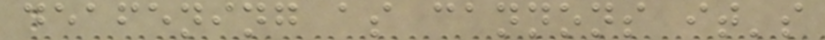deafening as cannons it's
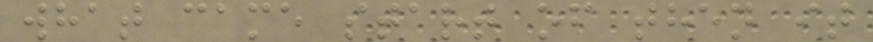what came start of then it
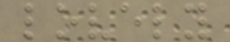lovely
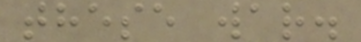these war.
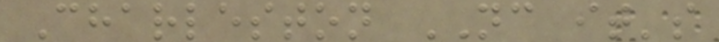Charleston NC it's
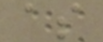as
